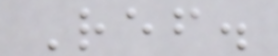Ref.
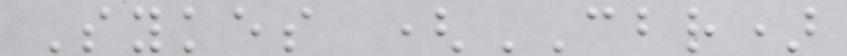Sykes (CBR)
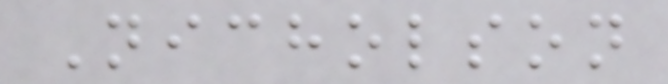Nicholson
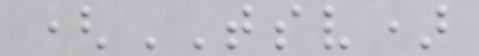(TSV)
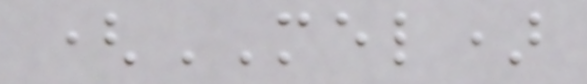(MEL)
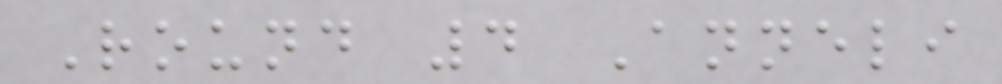Round 4 Anneli
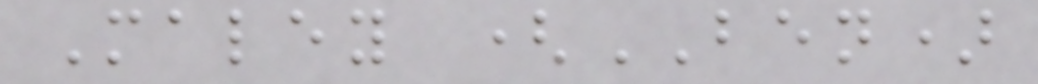Maley (BEN)
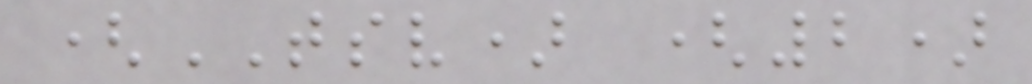(TSV) (2)
